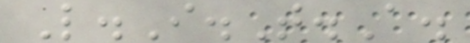L.I.T.A.
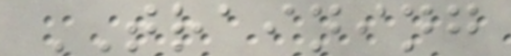TRAINING
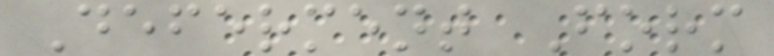Deferment Form
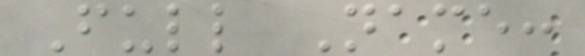Full Name:
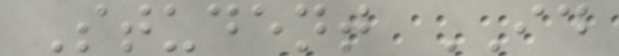Student ID
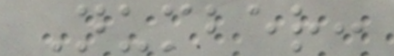Number:
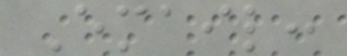Email:
